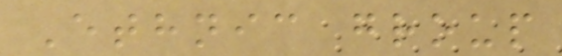Ethnic group
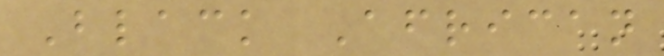Black African
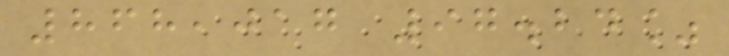868,017 97.24%
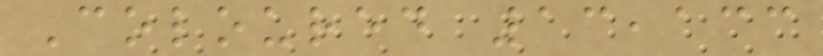Coloured 13,133
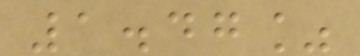1.47%
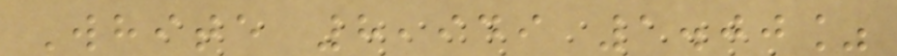White 8,949 1.00%
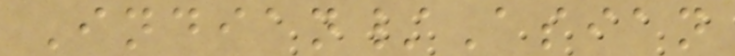Indian/Asian
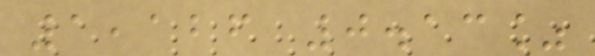1,126 0.13%
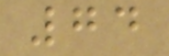74
